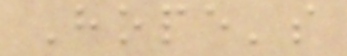Hope's
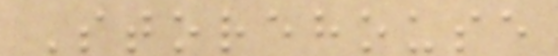Storehouse
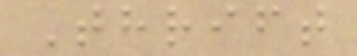Thrift
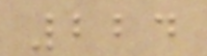224
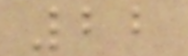22
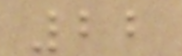22
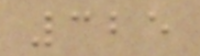325
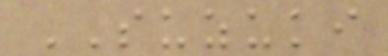SUZUKI
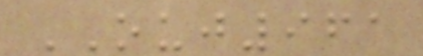OUJ961
